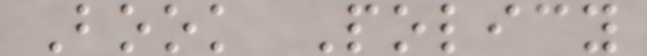Book Policy
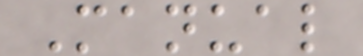Manual
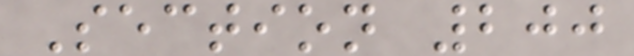Section 200
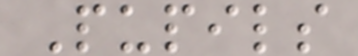Pupils
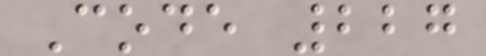Code 227
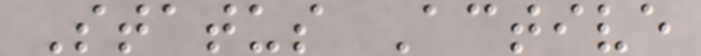Status Active
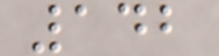142
